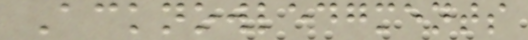Acknowledgments
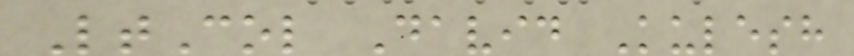LtCol David Kulesh
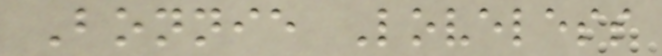Bonnie Loveless
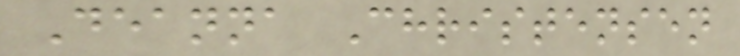Deanna Christensen
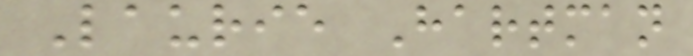Laurie Hartman
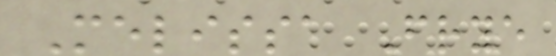Melissa Frye
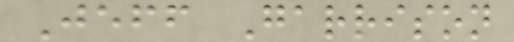Jeff Garrison
